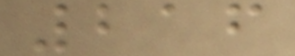216
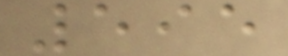595
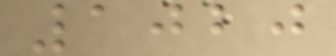1020
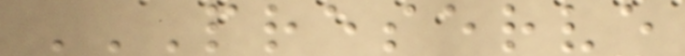PRESERVE
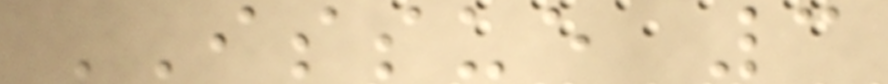ISSUE 3
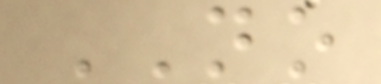NO
